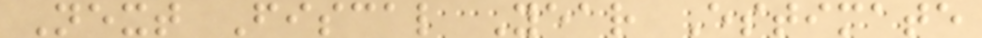Next Fiscal Year Estimate
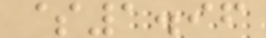$1.96
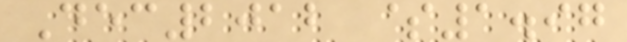Dec2012 $1.97
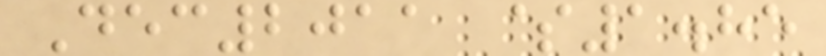Dec2011 $1.85
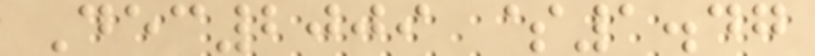Dec2009 $1.47
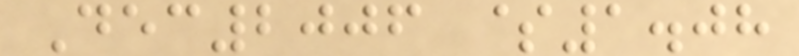Dec2006 $1.08
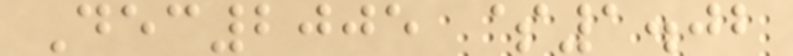Dec2005 $1.02
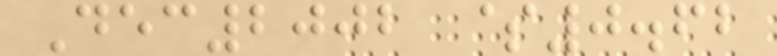Dec2002 $0.62
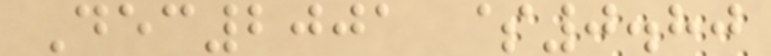Dec2001 $0.80
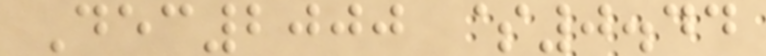Dec2000 $0.44
